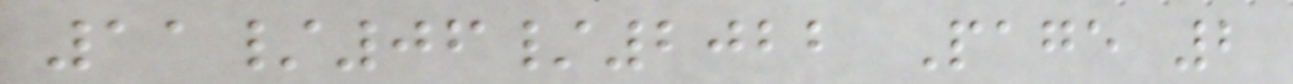11/06/2022 Page 2
